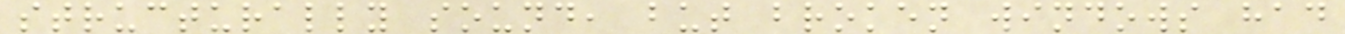structurally sound, but broken windows had
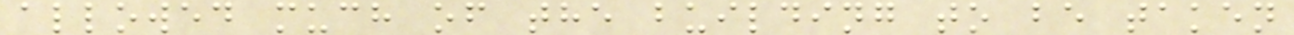allowed much of the building to be taken
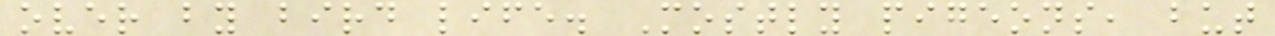over by bird life. Mostly pigeons, but
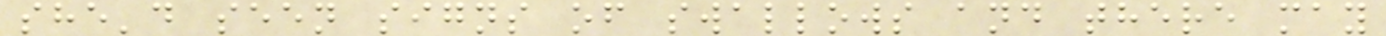she'd seen signs of swallows and there may
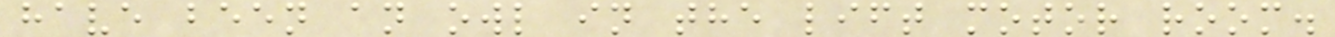have been an owl in the lift motor room.
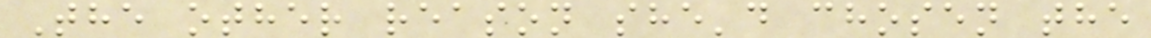The other reason she'd chosen the
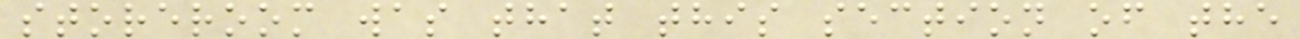storeroom was that this section of the
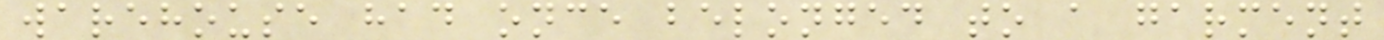warehouse had once belonged to a garment
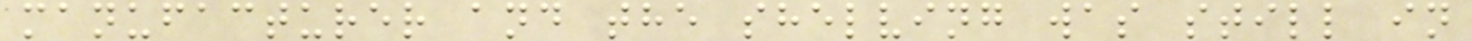manufacturer and the shelving was still in
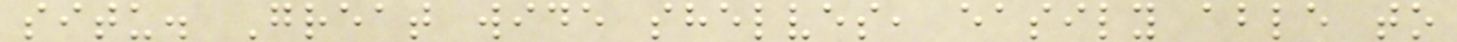situ. Great wide shelves, easily able to
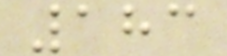183
